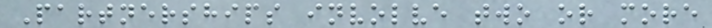Partnerships involve two or more
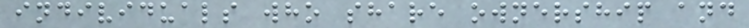individuals who share ownership and
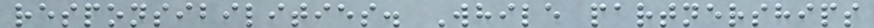responsibilities. While partnerships
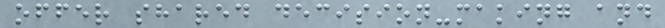offer shared decision-making and
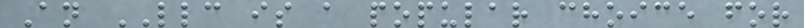An LLC is a popular choice for
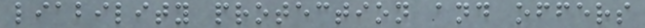liability protection and offers
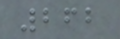262
